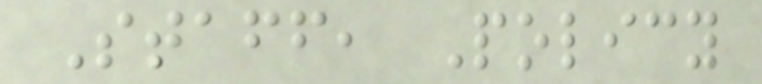Staff, Policy
